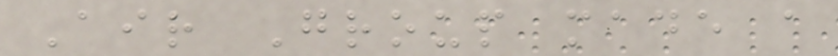Air Group made a
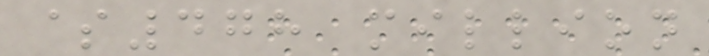$478 million
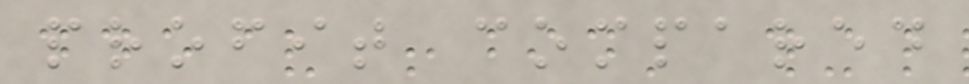profit compared
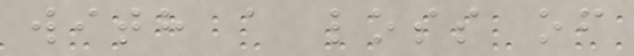with a loss of
